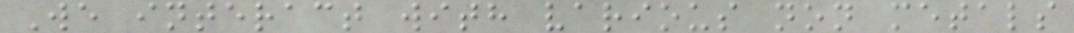We interact with various non metals
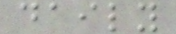daily
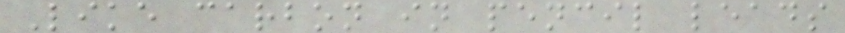Like carbon in pencil leads
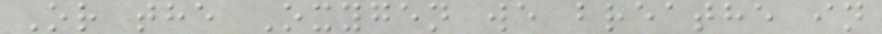Or the Oxygen we breathe in
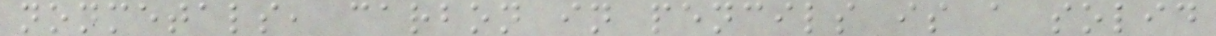nonmetals, carbon in pencils is a solid
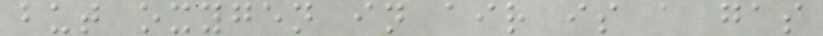but oxygen in air is a gas
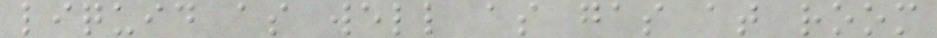liquid as well as gas at room
